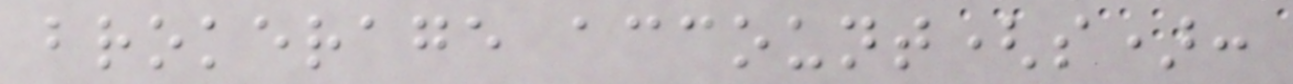brokerage account(s):
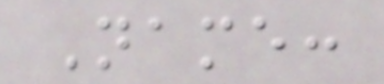Name:
